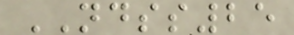NDSS25
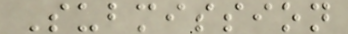Submission
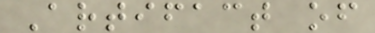Artifact of
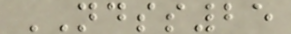NDSS25
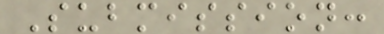Submission:
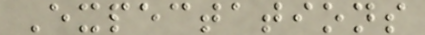Expectations
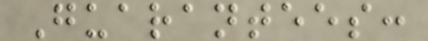Guarantees:
